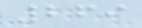269
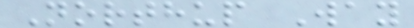Northup Way
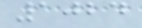1024
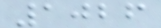1026
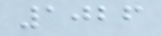1026
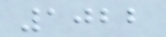1022
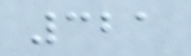321
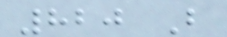820 B
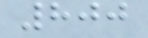800
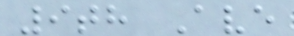9th Ave
